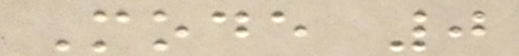Mode 0
